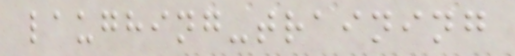laughing-training
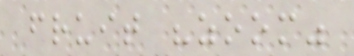fruit "zoom"
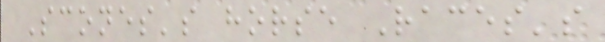Scones's horse Races's
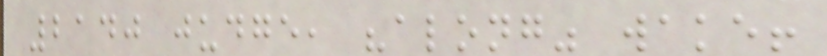2140 judge, "along" wake!
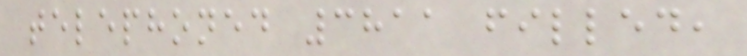telephoned 3811 filled,
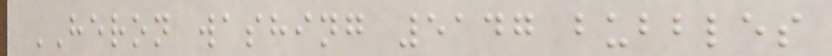HERON washing 5147 bubbles
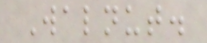Walnut.
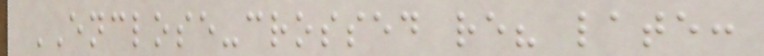ENCLOSE-crossed re? late:
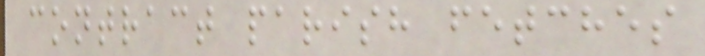contract parish fetches
